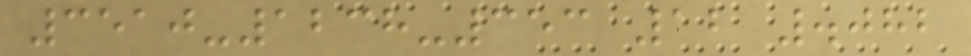3510-1238-353 12 .082
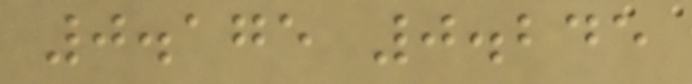0.175 0.245
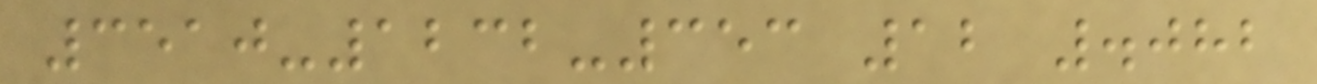3510-1232-353 12 .082
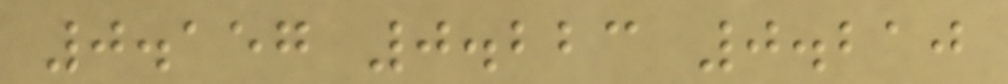0.157 0.223 0.210
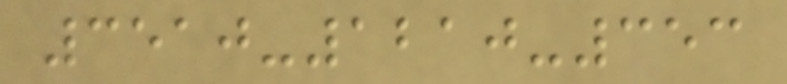3510-1210-353
